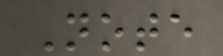Note
